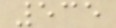535
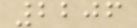2206
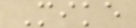Mike
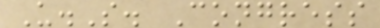U.S. Congress
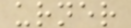urner
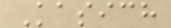Kasich
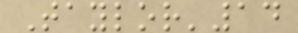Taylor'14
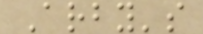Arby's
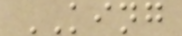KING
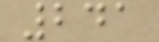241
